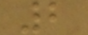2
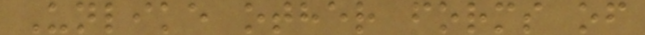Unlike other forms of
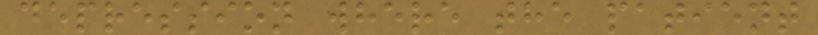depression where the patient
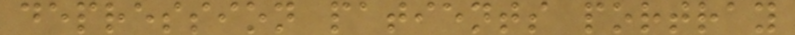depression patients portray
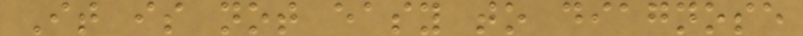It is not easy to diagnose
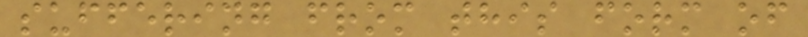suffering from this form of
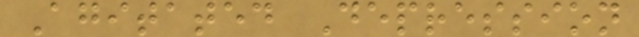Agitated Depression
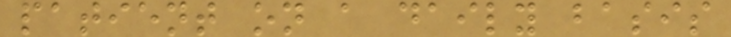patient on a daily basis
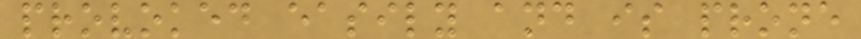provoked easily and is prone
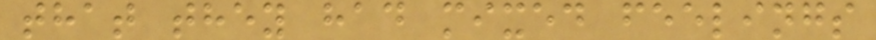that they had mixed feelings
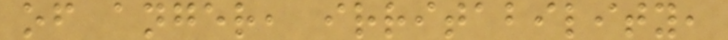of anger, irritability,
